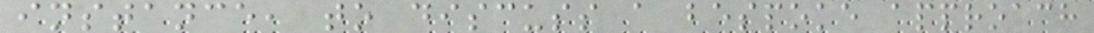instance, to discuss a bespoke approach
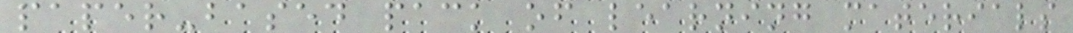paper-based pack of learning materials
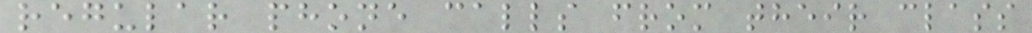regular phone calls from their class
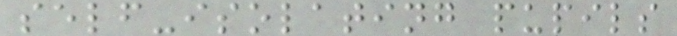self-isolating pupils
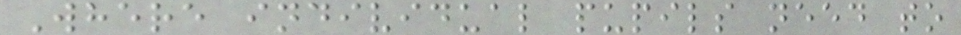Where individual pupils need to
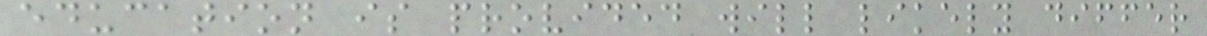education is provided will likely differ
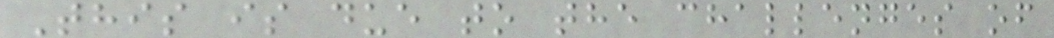This is due to the challenges of
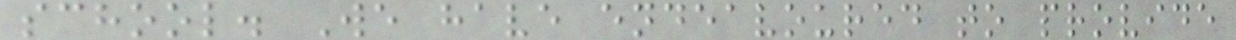school. We have endeavoured to provide
